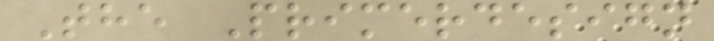The Primerdesign
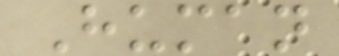Human
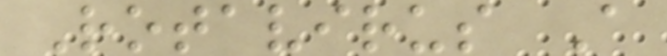Rotavirus A
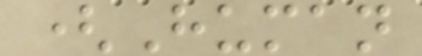(Human
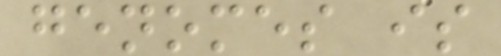genomes is
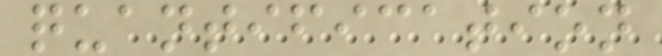quantification
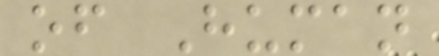of Human
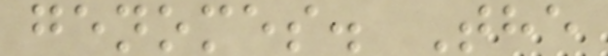genomes. The
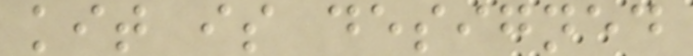kit is designed
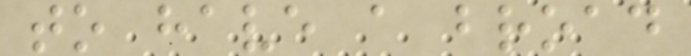to have a broad
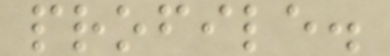profile.
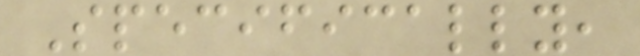Specifically,
